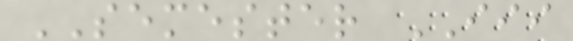SEMESTER III
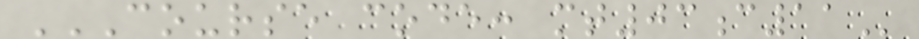COURSE CODE: MT03C11
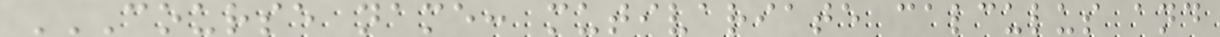COURSE NAME: MUTIVARIATE CALCULUS AND
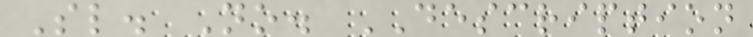Sl. No. DESCRIPTION
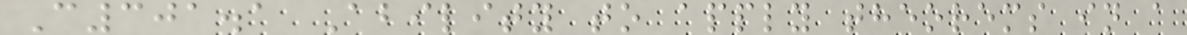C301.1 Ability to apply theorems in a
